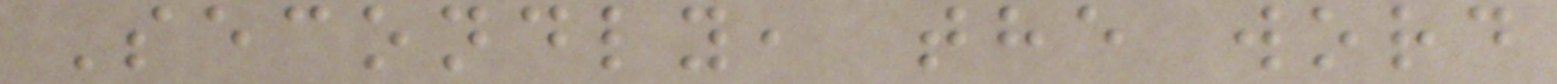Secondly, the word
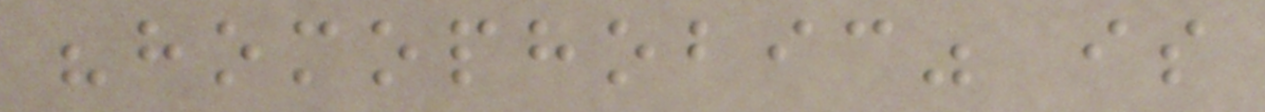"homophobic" is
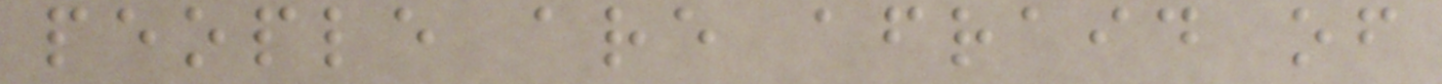people are afraid of
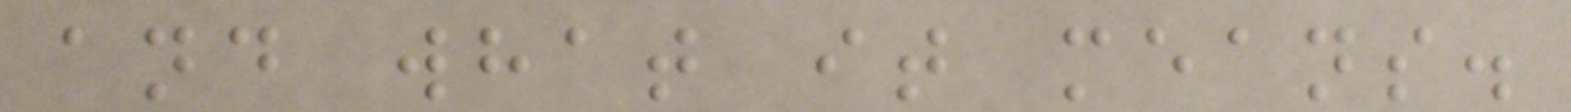and what it means.
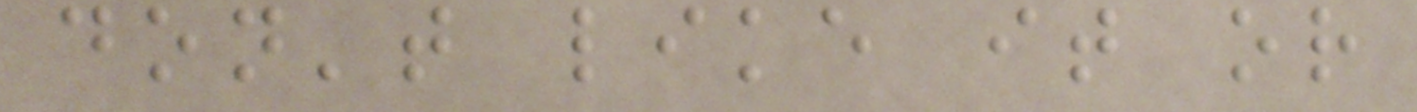don't like it or
